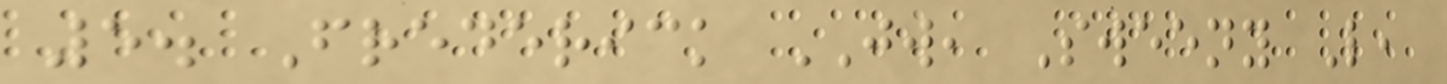5. Frederick JW, Sweeny L,
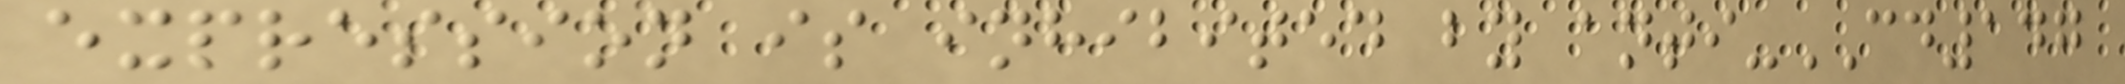expression is inhibited by anti-CD147
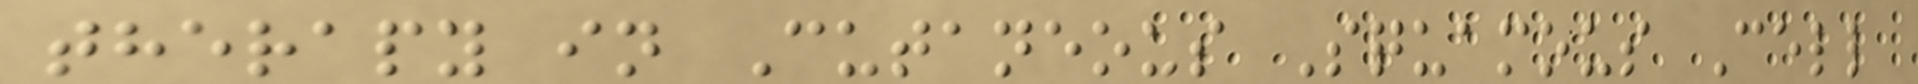therapy in Cutaneous Squamous Cell
